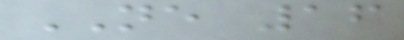NE 16
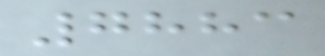7883
